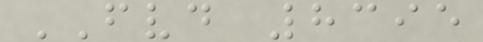FVD 8395
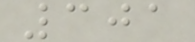301
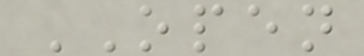OPEN
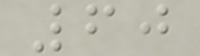60
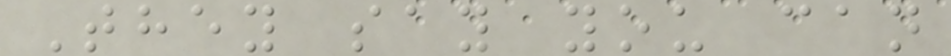They say you can
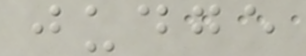judge
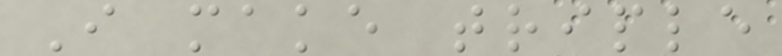I make triple
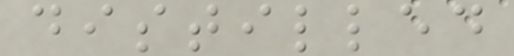distilled
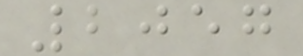2057
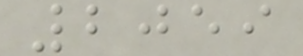2059
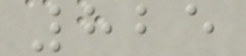825
